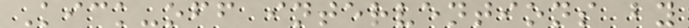Kick-off interventions by
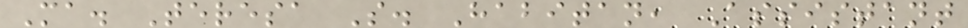Ma. Teresa S. Habitan, Assistant
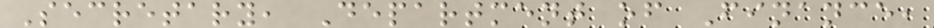Secretary, Department of Finance,
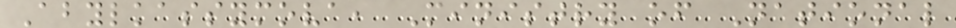Abylkassymova, Ministry of National
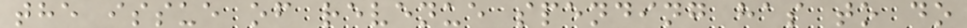the issue of revenue spending has to do
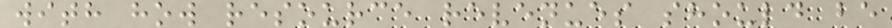with how resource revenues should be
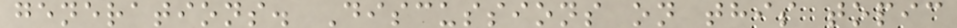generations. Discussions on this topic
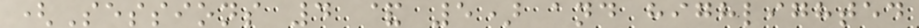(Sessions 4 & 5) and highlighted
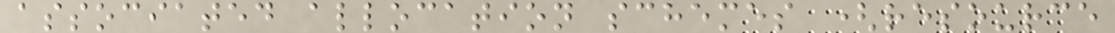associated allocation schemes (resource
